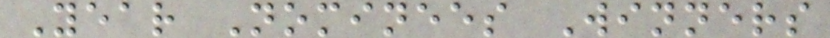Year Nominees Winners
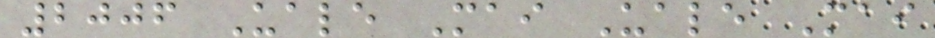2006 Uale Mai Uale Mai
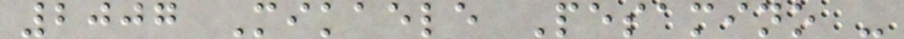2007 Mikaele Pesamino -
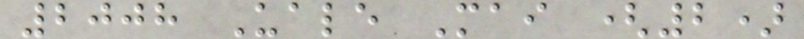2008 Uale Mai (2)
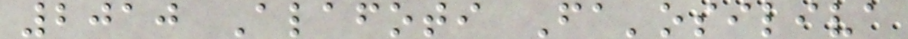2010 Alafoti Fa'osiliva
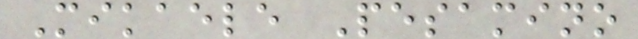Mikaele Pesamino
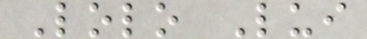Lolo Lui
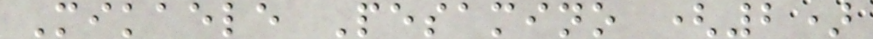Mikaele Pesamino (2)
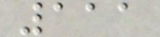111
